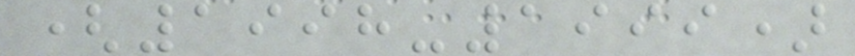(1998-1999)
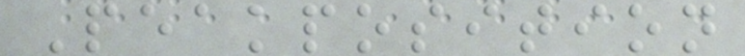Peakposition
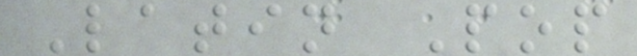Latin Pop
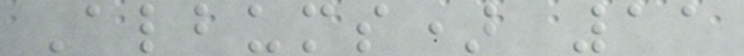Albums) 11
